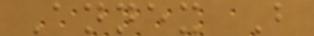Annex B
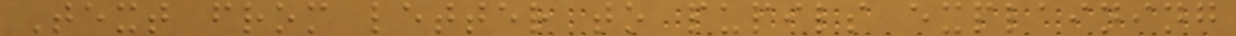Text from letter to pupils explaining
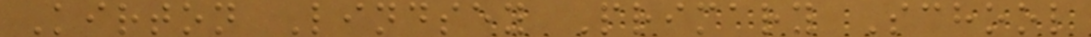Kirton Lindsey Primary School
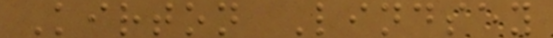Kirton Lindsey
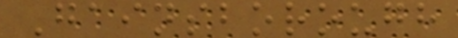Gainsborough
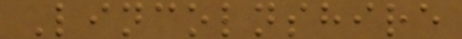Lincolnshire
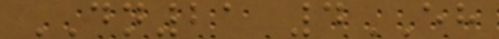DN21 4EH
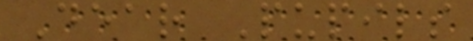Dear Pupils
